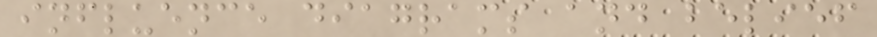influence diagrams and belief
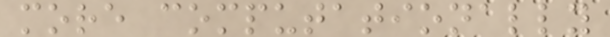more computationally
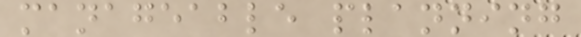manageable planning
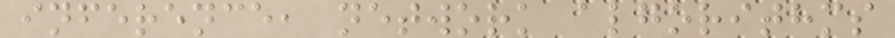inference, network algorithms
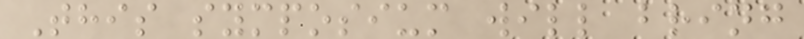This symposium will bring
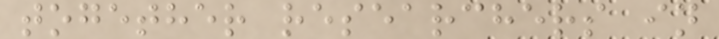together researchers in
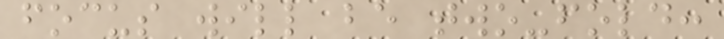focus will be two-fold:
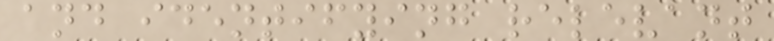and identifying relevant
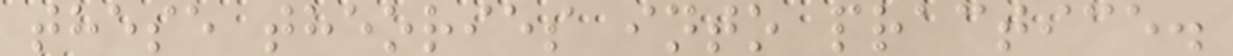these theories into practice.
